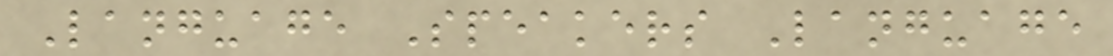Language Speakers Language
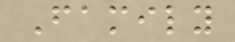Family
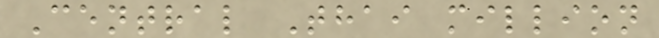Central Thai million
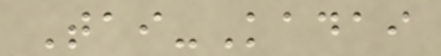Tai-Kadai
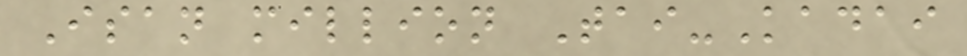Isan million Tai-Kadai
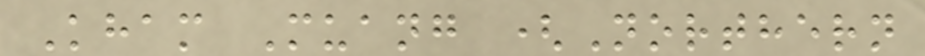Kham Muang (Northern
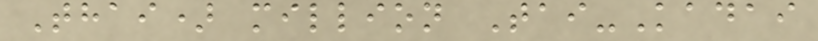Thai) million Tai-Kadai
